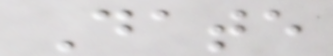Date
